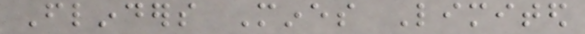Flinders Mines Limited
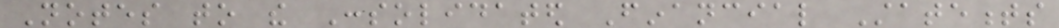Notes to the Consolidated Financial Statements
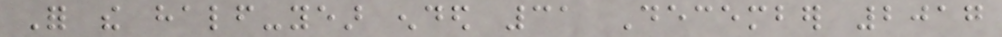For the half-year ended 31 December 2017
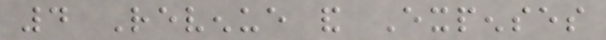4 Revenue and Expenses
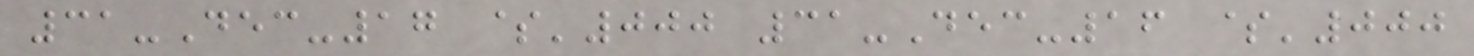31-Dec-17 $'000 31-Dec-16 $'000
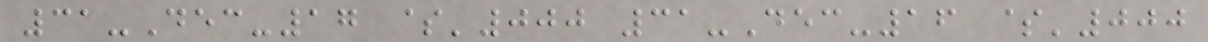31-Dec-17 $'000 31-Dec-16 $'000
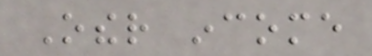Other income
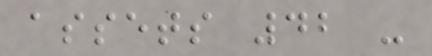assets 42 -
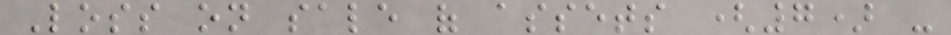Loss on sale of assets (7) -
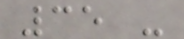35 -
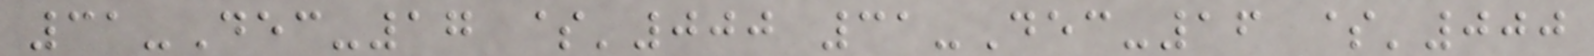31-Dec-17 $'000 31-Dec-16 $'000
